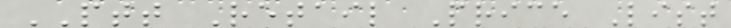PTT Retail Price List
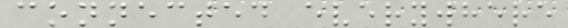connected everywhere
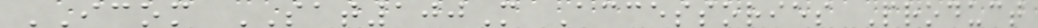ICOM SAT100M Accessories Product
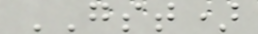GST)
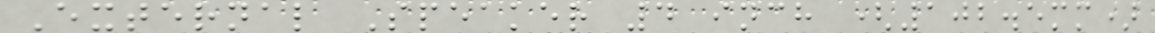External Speaker 4 inch (102.5mm)
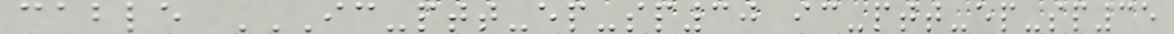cable IC-PTT-EP-SP30 IC-PTT-EP-SP35
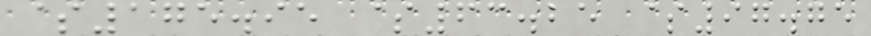$175.95 $63.25 $97.75
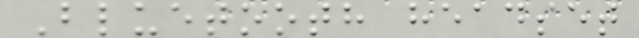Bluetooth headset
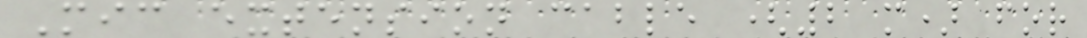Mic extension cable (2 m) for
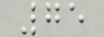75
